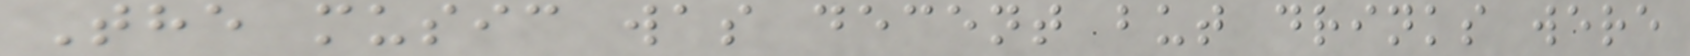The music was decent but drinks were
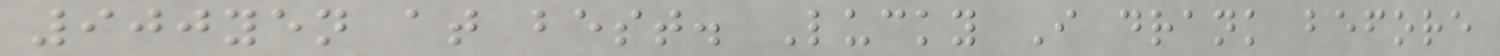900yen at best. Lucky I drank before
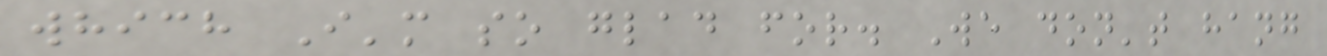which I'm so glad for. We don't hang
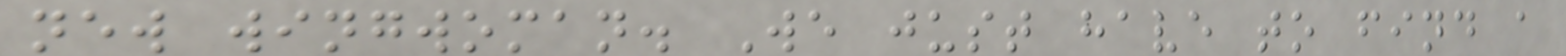new wingwoman. We just have to find a
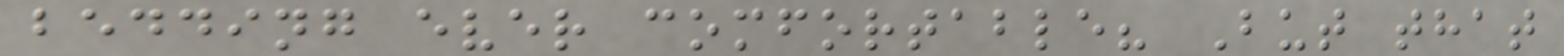bedding ever comfortable? But that
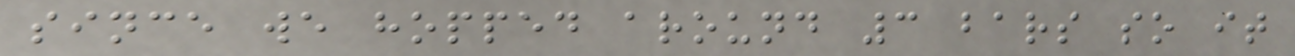since we hopped around 3 bars so it
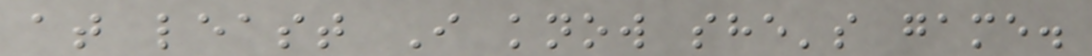at least I know she's game.
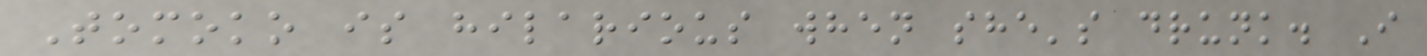Tomoko is hilarious when she's drunk. I
